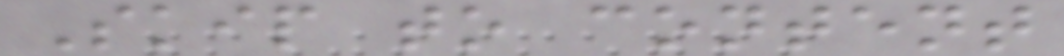Skip to content
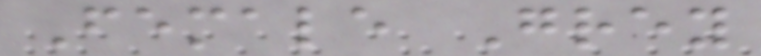Female Grey
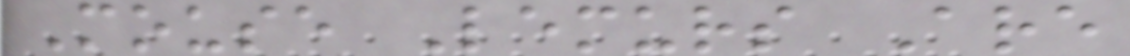Mouse Lemurs Are
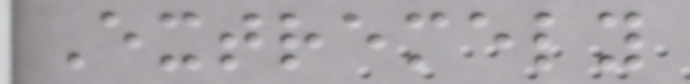Extremely
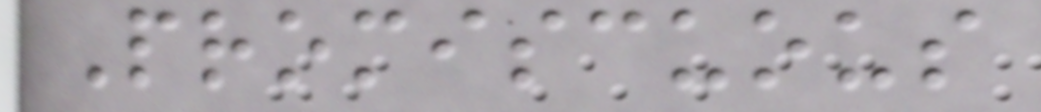Promiscuous
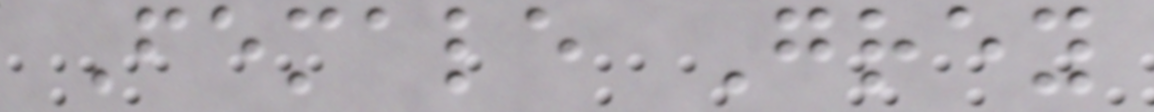Female Grey
